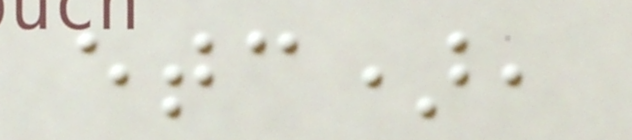etc),
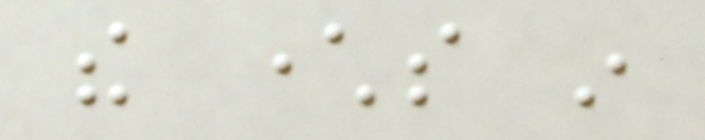the characters in
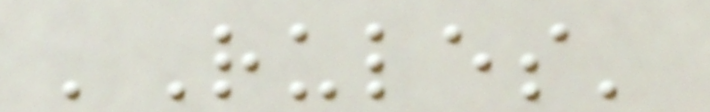'Rules'
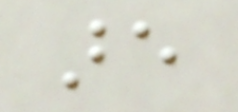are
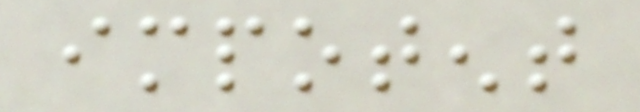impotent
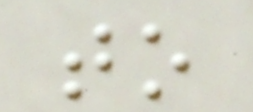to
